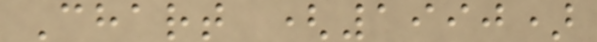Chart (1990)
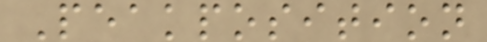Peakposition
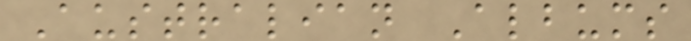Australian Albums
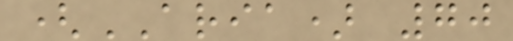(ARIA) 70
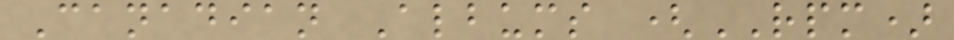Canadian Albums (RPM)
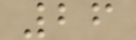26
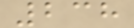238
